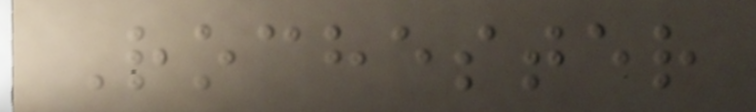Rochester
